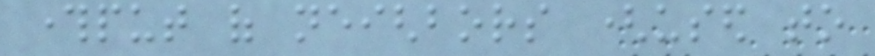throughput of neighbors (used to
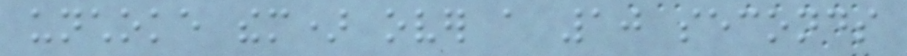unchoke them) over a 10 seconds
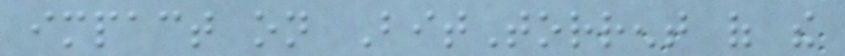impact on BitTorrent of the
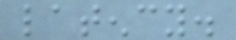latency.
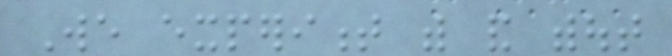We experiment with and without
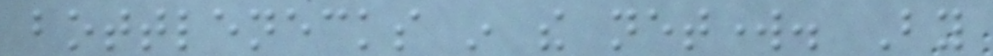bottlenecks in the network. By
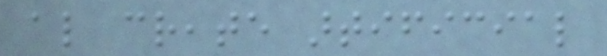also create artificial
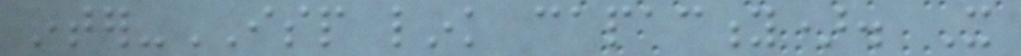inter-ISP link capacity). It
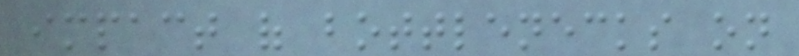impact of bottlenecks on
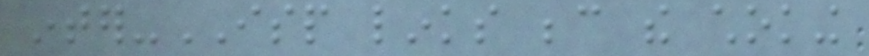inter-ISP links because the choking
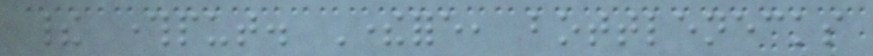their throughput. Therefore, bottlenecks
